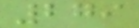279
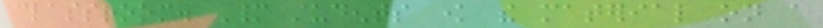classroom. Many students know the material on a
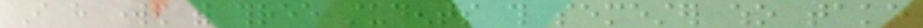I have worked with three students this semester who take
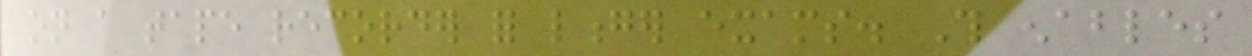on a tape recorder for longer exams. This enables
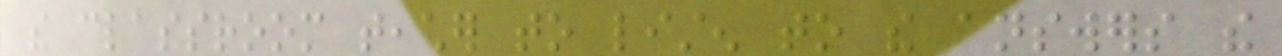the classroom teacher to listen to the answers the
